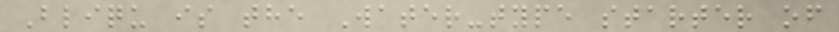Bliqu is the Water-type starter of
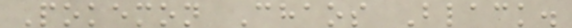Pokemon Chaos Black.
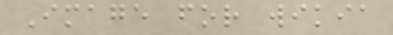Image for wikia
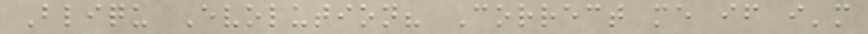Bliqu Evolution? Correct me if i'm
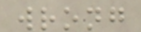wrong
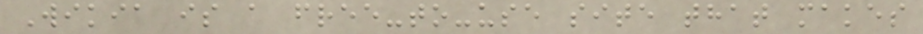Wikia is a free-to-use site that makes
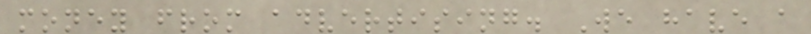money from advertising. We have a
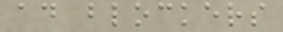ad blockers
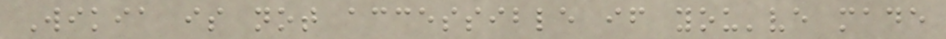Wikia is not accessible if you've made
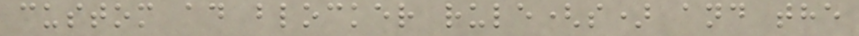custom ad blocker rule(s) and the
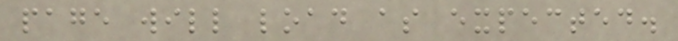page will load as expected.
